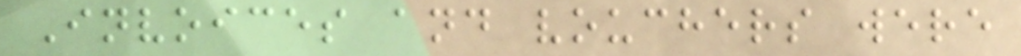Invoices and vouchers were
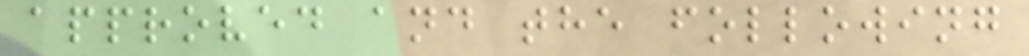approved and the following
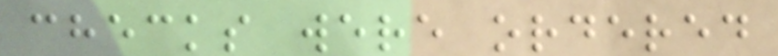checks were ordered
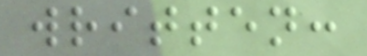written:
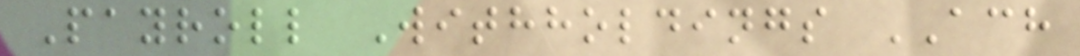Payroll Withholdings ACH
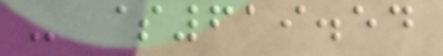- $619.54
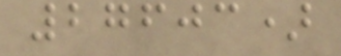27603)
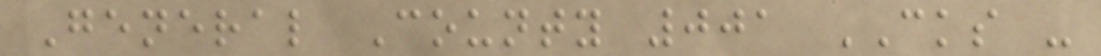General County 001 CKS -
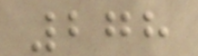278
